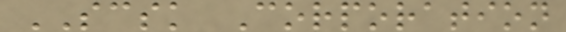SCSK Corporation
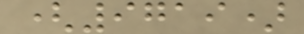(9719)
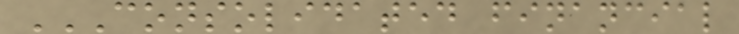CONSOLIDATED FINANCIAL
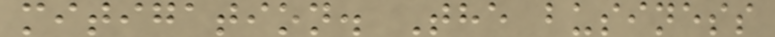mitigation. The business
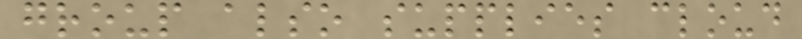group also supplies cloud
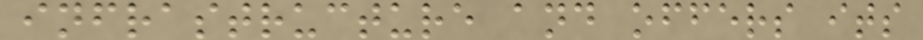infrastructure and offers its
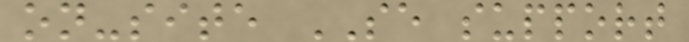on-site SE support
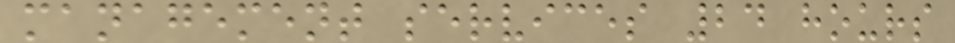management services 24 hours
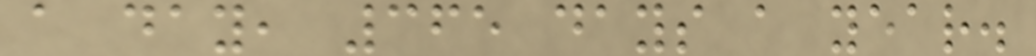a day, 365 days a year.
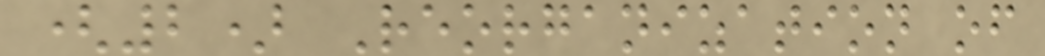(2) Reorganization of
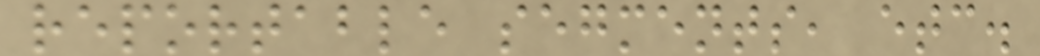reportable segments, etc.
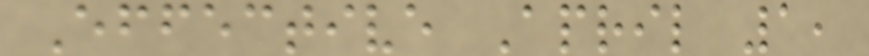Effective April 1,
